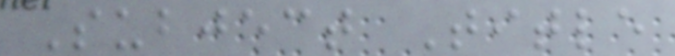Subject Title
